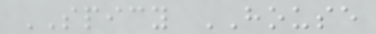SPICY HOUSE
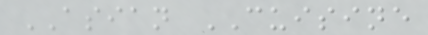ASIAN CUISINE
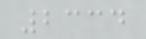2334
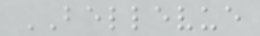BELLEVUE
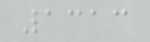1313
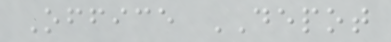Office DEPOT
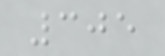305
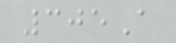305A
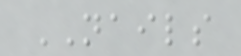NAILS
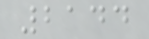2144
